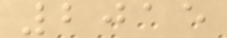2015
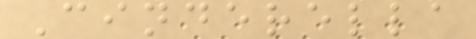Cinderella
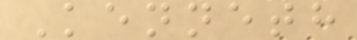Kenneth
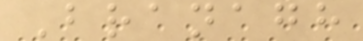Branagh
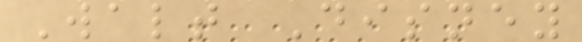Walt Disney
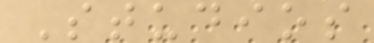Studios
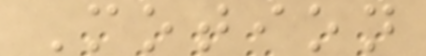Motion
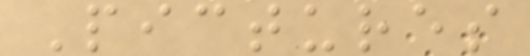Pictures
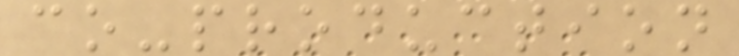co-production
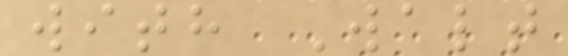with Walt
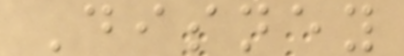Disney
